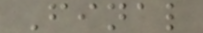Final
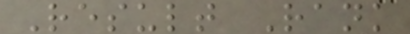Result Rank
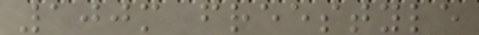100m freestyle
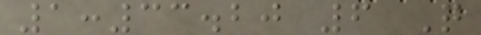1:33.20 6 Q
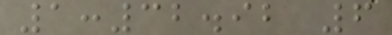1:32.92 6
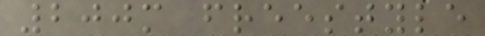200m freestyle
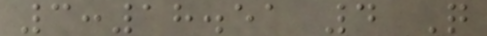3:18.51 4 Q
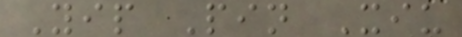Yip Pin Xiu
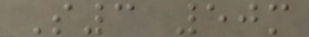S3 50m
